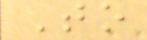To
